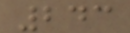243
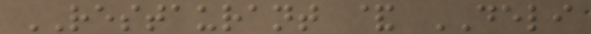RESTAURANT & DELI
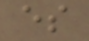es
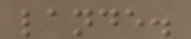lande.
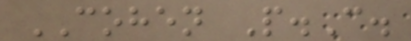COHEN P.C.
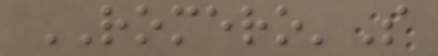ROMERO'S
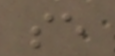se
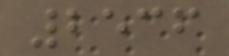2536
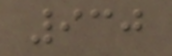930
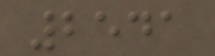2541
